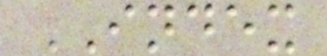INDEX
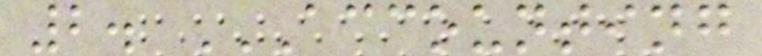2. ACCOUNTING
